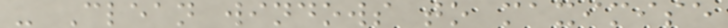- Clean windows to maximise
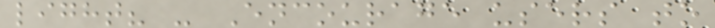light? - Encourage users to
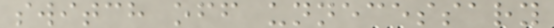switch off unnecessary
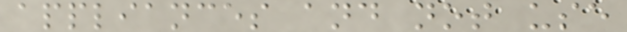appliances and not use
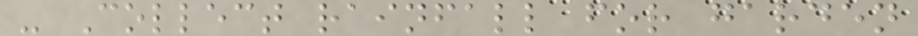- Collect rainfall for garden
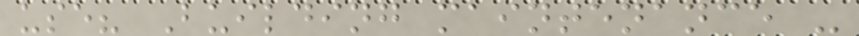use? Building maintenance -
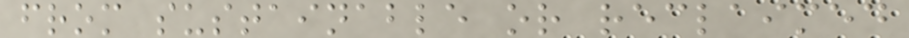from sustainable or reclaimed
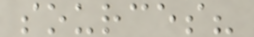sources?
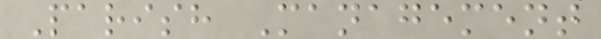Parish Management
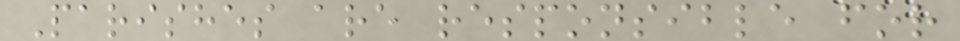Parishes are responsible for
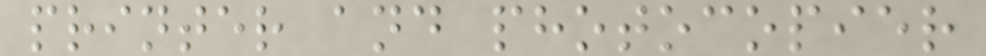printer and photocopier
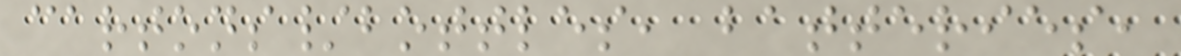cartons/bottles, batteries,
